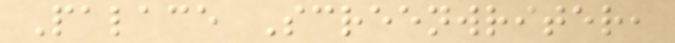Palace Screenwriter,
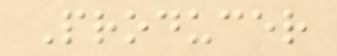Producer
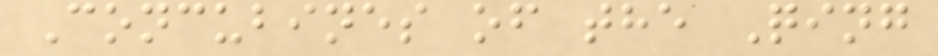Concubines of the Qing
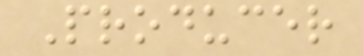Producer
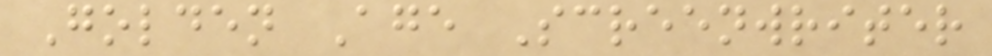Golden Age Screenwriter
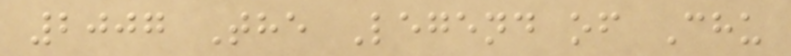2007 The Legend of Chu
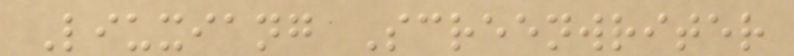Liuxiang Screenwriter
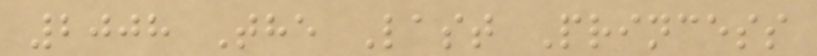2008 The Last Princess
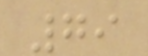79
